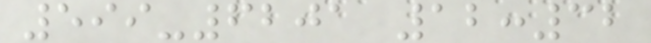599-6201 12:32
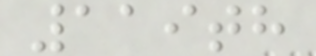119th
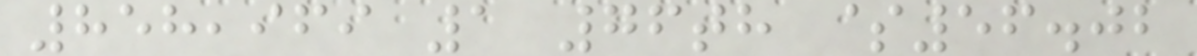858,969 1 76th $56.02
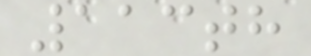113th
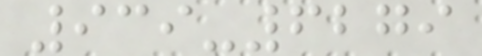939-6279
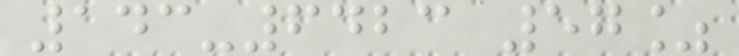143-6423 57%
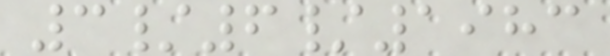3/6/1983
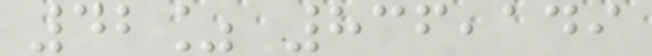42% 836,149
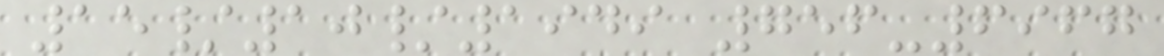15/10/1949 756-6967
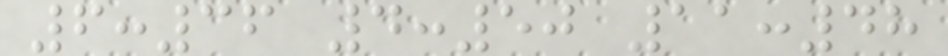6:36 4:50 11:48
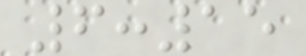6:15
